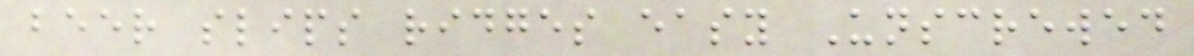beer slips ridges easy Unscrewed
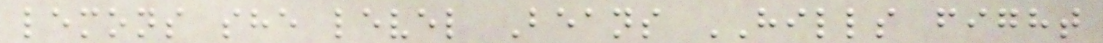lemons she level Beans HILLS fight
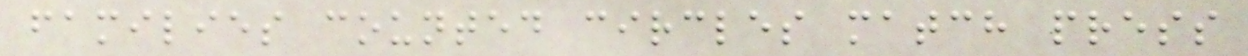families counted circles match press
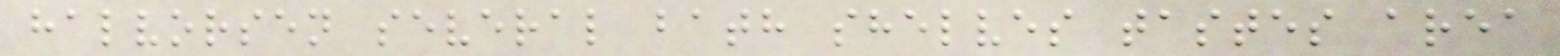halvorsen several bath shelves tastes area
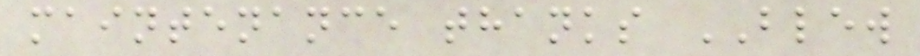maintenance thanks BLEW
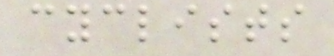cyclists
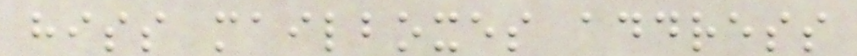hiss mailboxes address
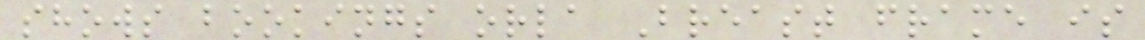shows bookings orla Breast frame is
